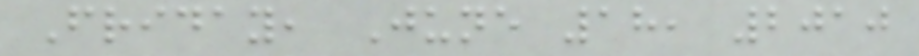Friday, June 18, 2010
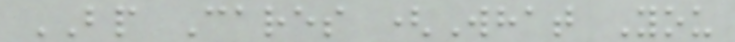BP Cares (What You
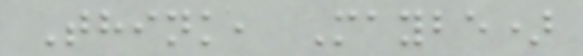Think, Maybe)
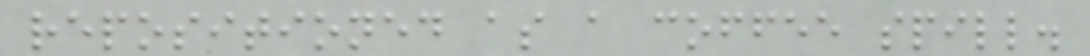repositioned as a coffee spill.
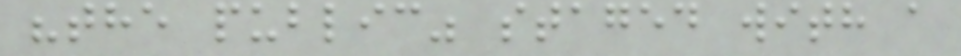"the public" staged with a
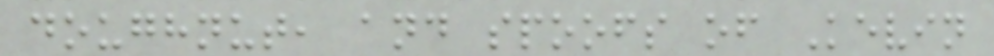doughnut, and spoofs of Kevin
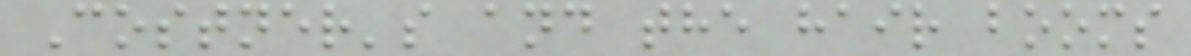Costner's and the hair booms
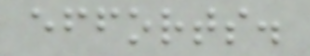efforts.
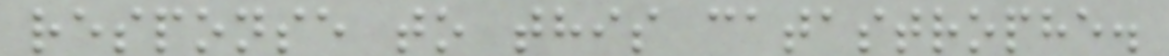response to this catastrophe.
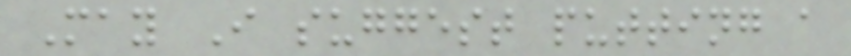May I suggest putting a
